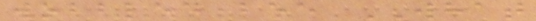wobbled bee WHAT
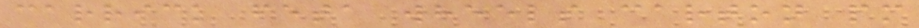carrick feta wheels carton pm
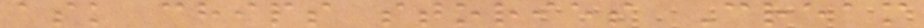ask chips stories Cream
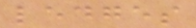ledges
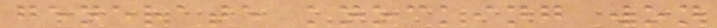generate knocking won
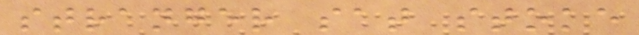stranger sat stoke
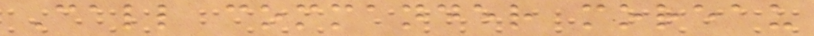Call commander moreau
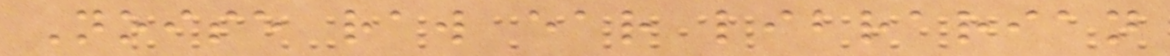Noise raw ear librarian
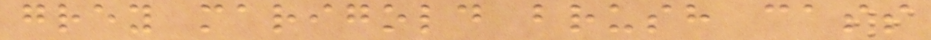grey marigold brush cass
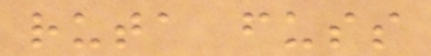ruta fuss
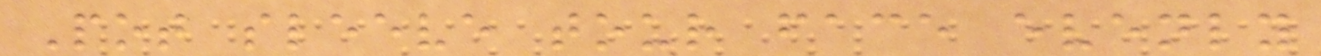Pot sleeve tour face evenly
